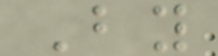By
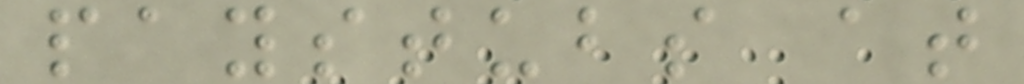paystubs at
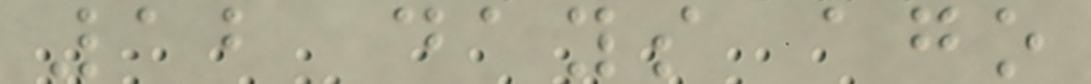12 days ago
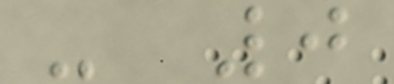- 0
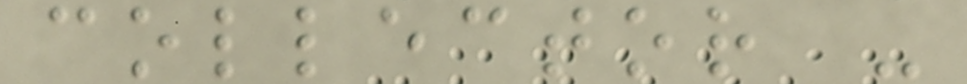collector -
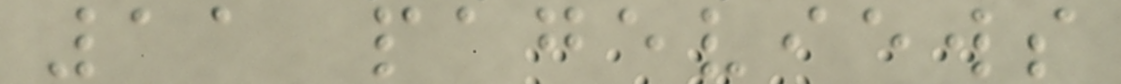11 pageviews
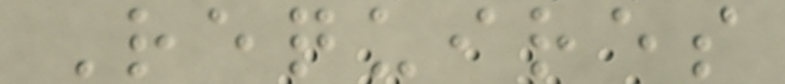Requires
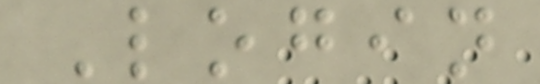Login
